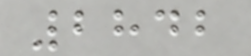2842
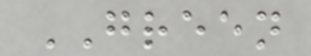GREEN
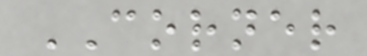CORNER
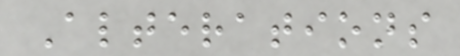Alterations
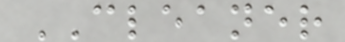CLEANER
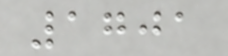1701
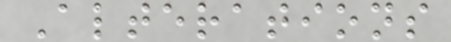Alterations
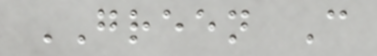GREEN C
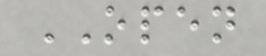OPEN
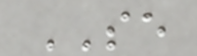SE
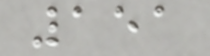151
